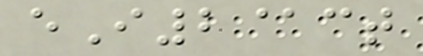eI2@ct
